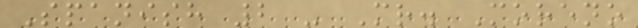Spanish 2 - Mr. Moreno
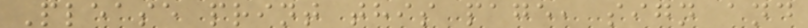Please print this page, sign and
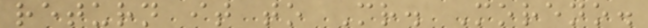return it to Mr. Moreno.
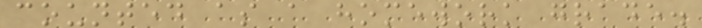counted as a homework grade.
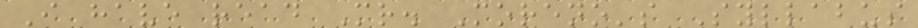I have read Mr. Moreno's Syllabus
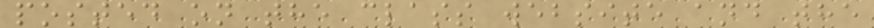posted on the class website and the
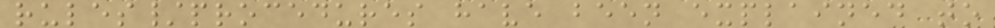rules/procedures have been explained to
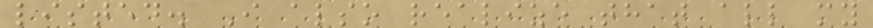listed. I also realize that all my
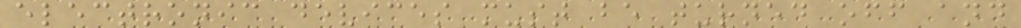electronic devices must be turned off and
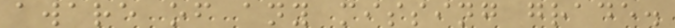aware of any missing grade.
